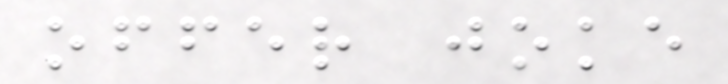offer joke
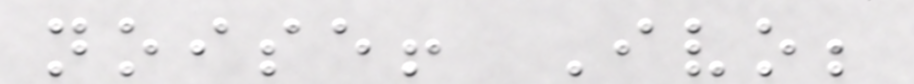noise! Ivo;
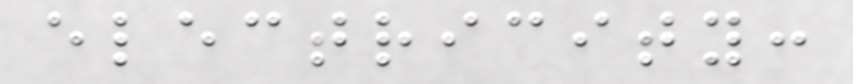electricity:
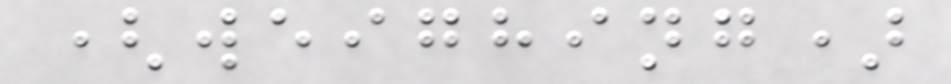(weighing)
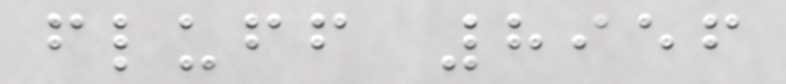fluff 8956
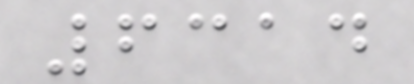6314
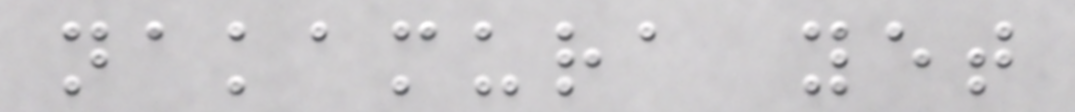nakamura yet
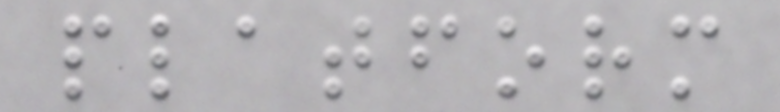platform
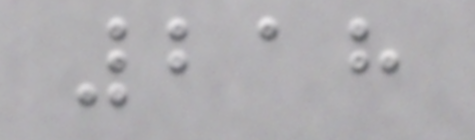218
